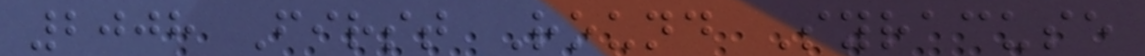2008 First Round Syracuse
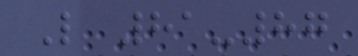L 81-87
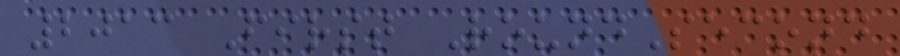2013 First RoundSecond
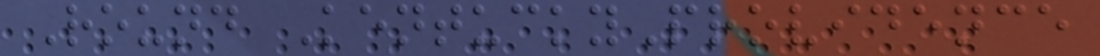Round KentuckyProvidence
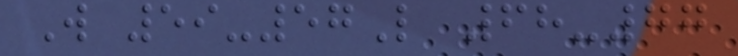W 59-57L 68-77
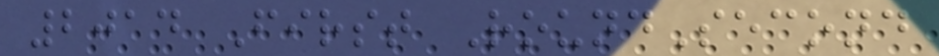2014 First RoundSecond
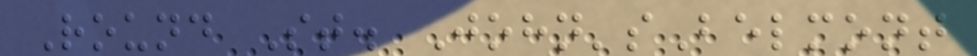Round St. John'sBelmont
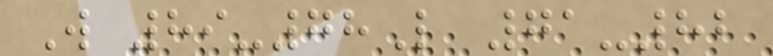W 89-78L 71-82
